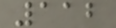112
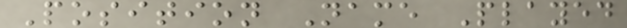Position Name Played
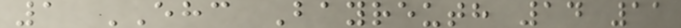1 EHC Bayreuth 14 11
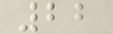22
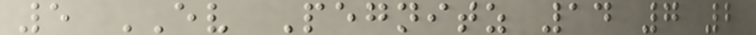5 EV Pegnitz 14 7 2
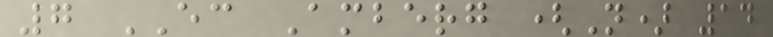7 EC Amberg (N) 14
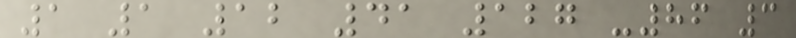1 1 12 41 127 -86 3
